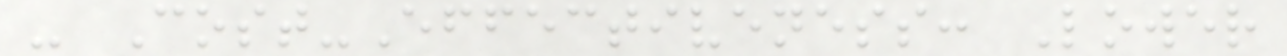- Cost-Effectiveness: Lower
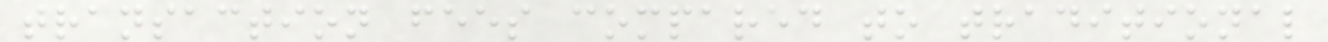transaction fees compared to traditional
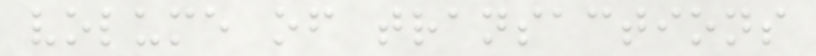volume of transactions
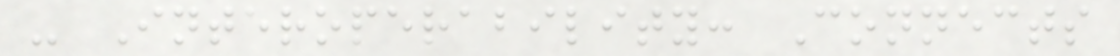- Interoperability: Connects
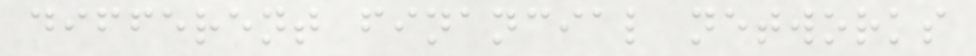different financial networks
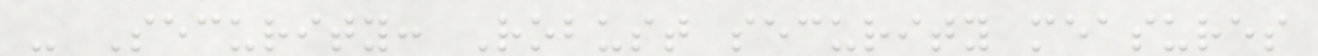- Security: Robust security measures
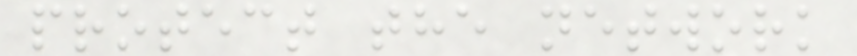protect the network
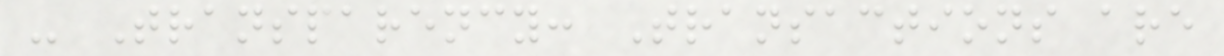- Transparency: Transactions are
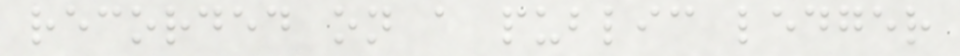recorded on a public ledger
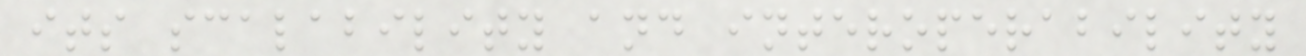its scalability and interoperability
